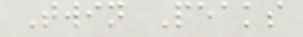Twin Peaks
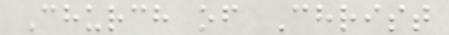Church of Christ
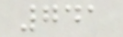741
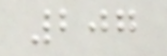207
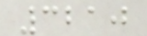3210
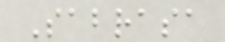Sabrasa
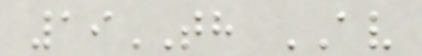19TH AV
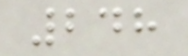248
